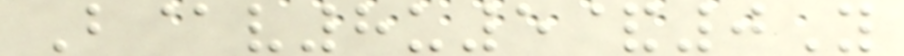B@v8u5&0Y
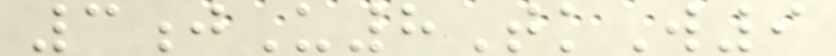3jU8TkW9
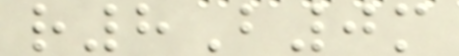r8B0m
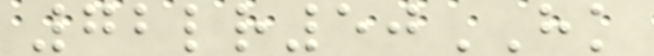72lr50HK
